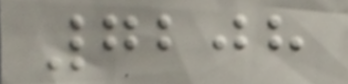7208
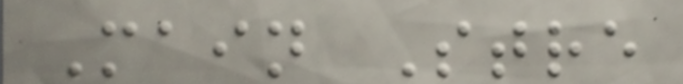Main Stre
